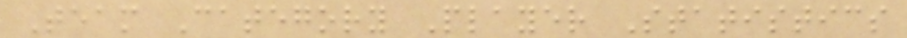Team Category Player Statistics
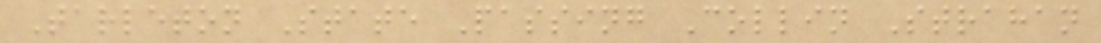Tarleton State Passing Collin Strahan
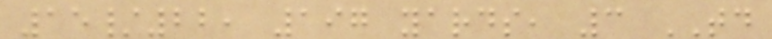15/22, 197 yards, 3 TD
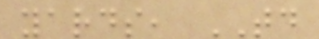yards, TD
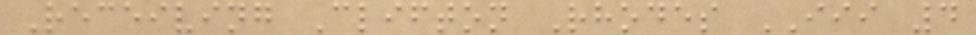Receiving Clifton Rhodes III 4
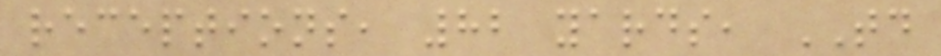receptions, 82 yards, TD
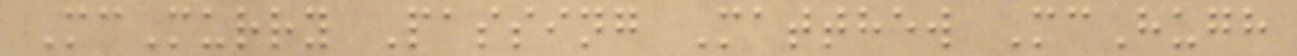McMurry Passing Matthew McHugh
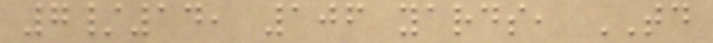7/14, 106 yards, TD
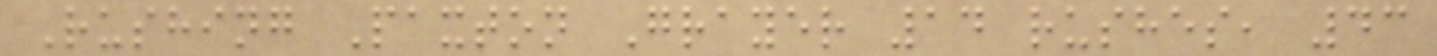Rushing Paxton Grayer 14 rushes, 43
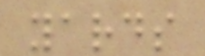yards
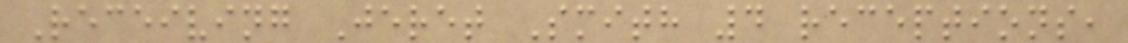Receiving Jeret Smith 4 receptions,
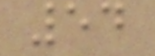54
